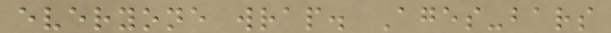everyone wrap. Ages-bars
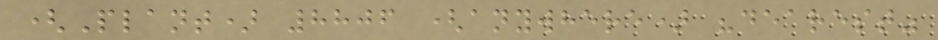(Plant) 8806 (anywhere) "dearest"
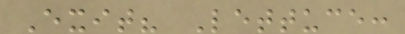Exit? Lettuce:
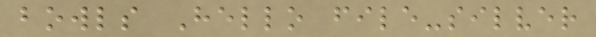bowls Hello file-silver
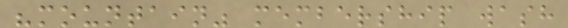"mountain" membership wash
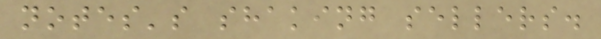notes's shaking sellers.
